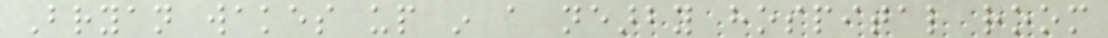Bryan wakes up in a nearby hospital room
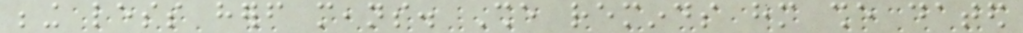being less herself means. She reminds him she dated
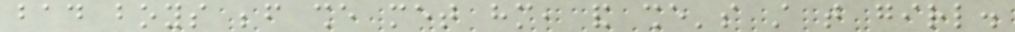bad boys before she met him, and she's still that girl.
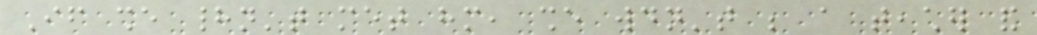If she hadn't met him, she wouldn't be a teacher and
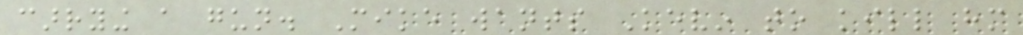carrying a gun. Mike wants Kevin to kill him
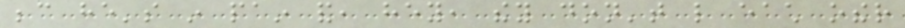because he's in pain and, hey, they don't like each other
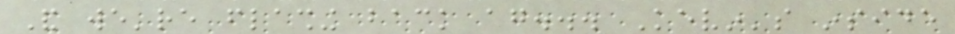And we're flashing back again... Kevin's inside
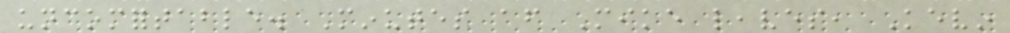uncomfortable. Minutes after Mike leaves, Kevin
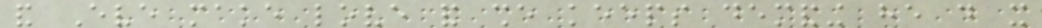and Eve make love and she keeps demanding he do it
